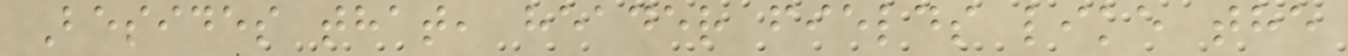Besides that, header fields like the
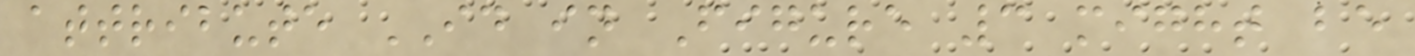attribute ID in Figure 3 might be
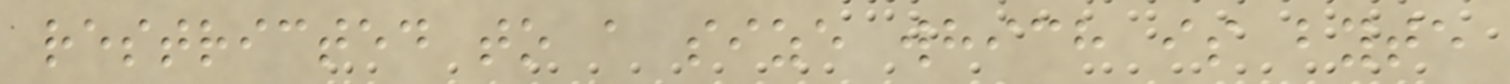restricted to a size which is byte
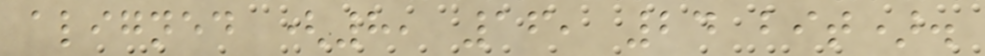aligned (8, 16, 24 bit).
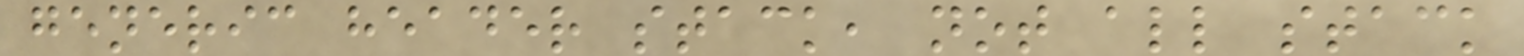generic header stack, not all stack
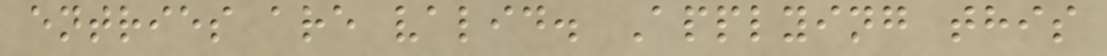entries are valid. Applying this
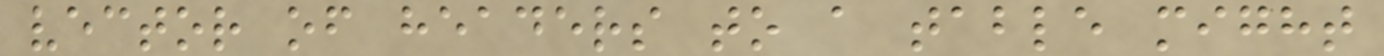vector of headers to a table might
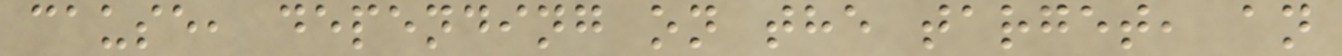cause, depending on the target, an
